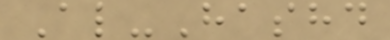Al-Hashd
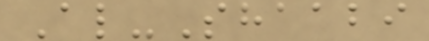Al-Shaabi
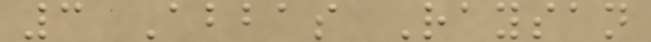3 Abbas Raysan
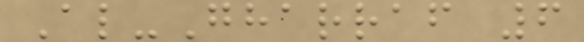Al-Gharraf 6
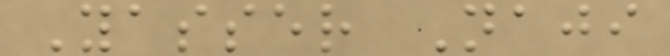Yasser Naji
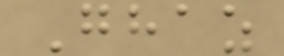Ghaz
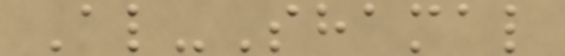Al-Shamal
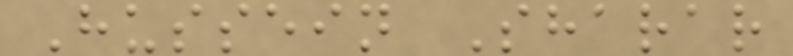Hussein Sharar
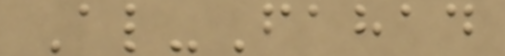Al-Fahad
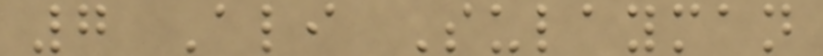7 Ali Sulayman
